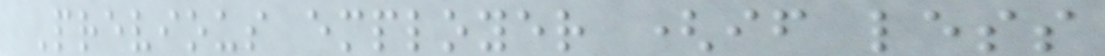Previous employer (if less
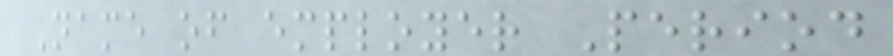Name of employer Period
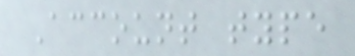Account type
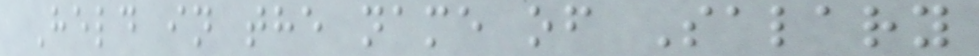Held in the name of Salary
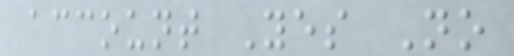account Yes No
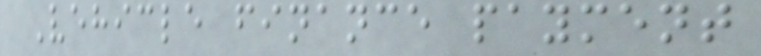Vehicle finance payment
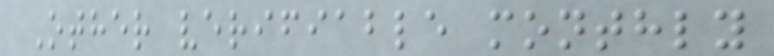Other verifiable monthly
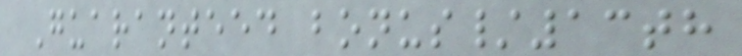Guaranteed bonus/13th
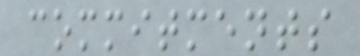commitments
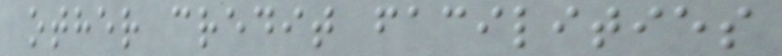other credit facilities
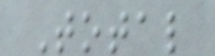Total
